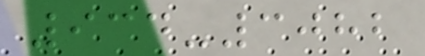934-3082
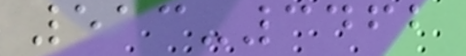513-3462
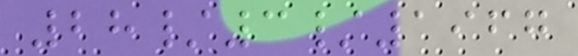28/3/1967
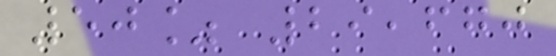50% 29,670
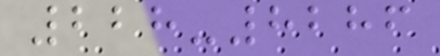228-8286
